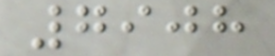7908
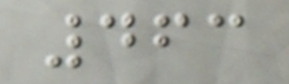463
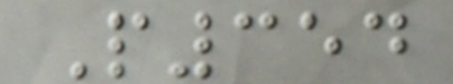P354
